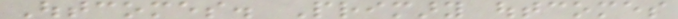Outcomes. Primary outcomes
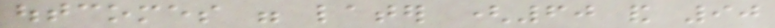outcomes were later (60 and 90
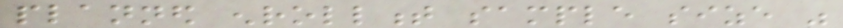planned enrollment sample size was
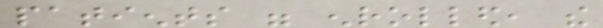patients were enrolled, the
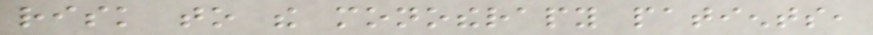risk to the monotherapy patients,
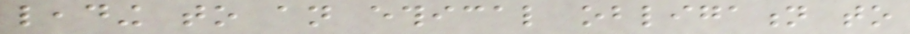leading to an ethical obligation to
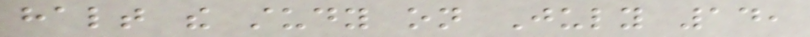halt the study on July 14,
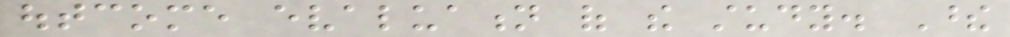outcome evaluation of the study. These
